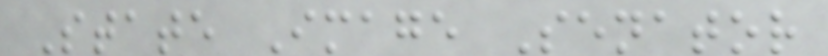State Image Senator
